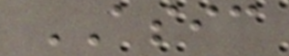ASIC
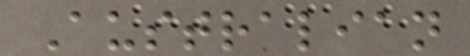Australian
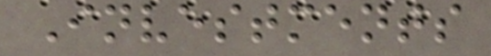Investments
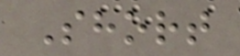Short
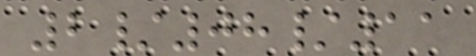2/08/11
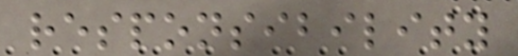responsibility
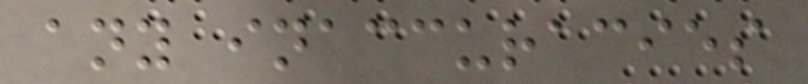any inaccuracies
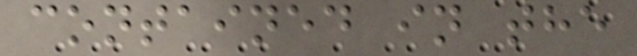contained in the
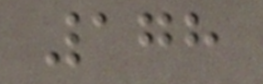178
